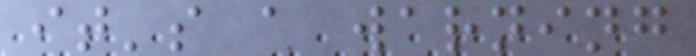it's a warning
